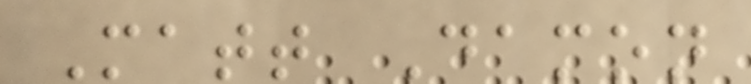Matt Damon
